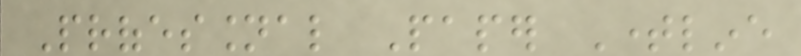Professional Paper Timeline
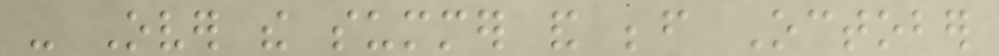- Over the summer and before October
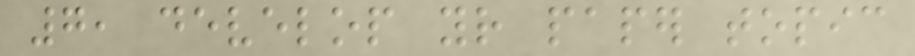7, develop your paper topic
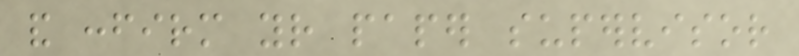and confirm your paper supervisor
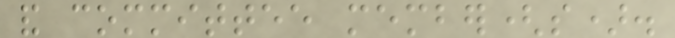and committee member(s).
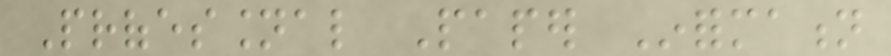Professional Paper Information
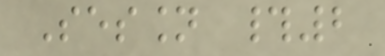Session #2
